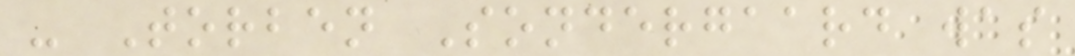- Torben Sondergaard was
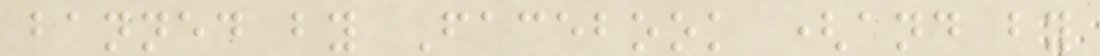banned by Facebook (and by
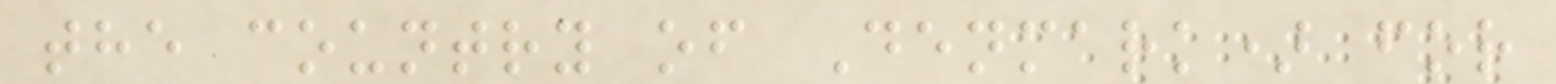the country of Denmark) for
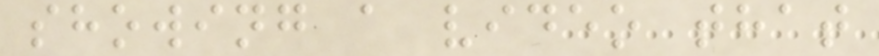showing a video that
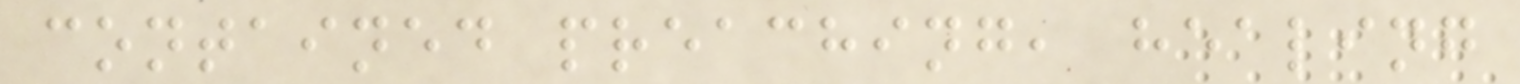contained preaching, healing
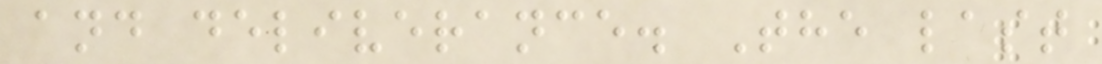and deliverance. The last
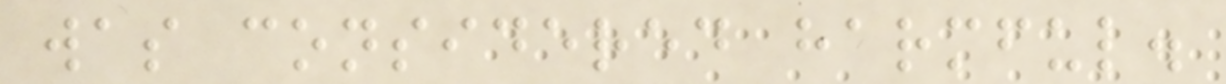was considered harmful.
